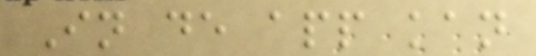In de app kan
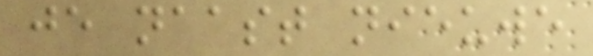je naast nieuwe
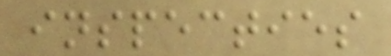inspecties
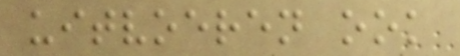uitvoeren ook
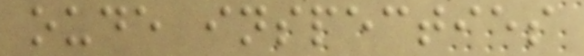oude inspecties
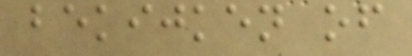bekijken of
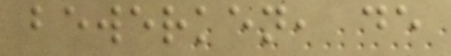bewerken, de
